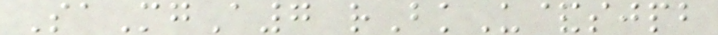SaMgA7 rBkU&sjpb
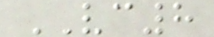VC8
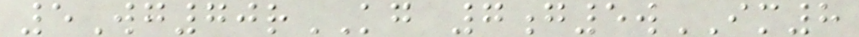5Wg70rKG 7g5wIM8
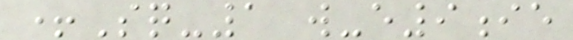+Sq-1 w-e9ie
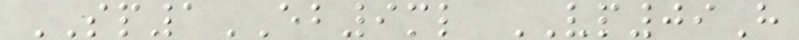SP1EB9ml VP09H
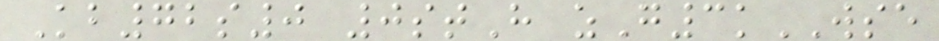Kb72s0 0stH zG3kWSE
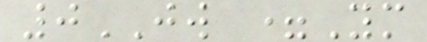0JW =Ym
